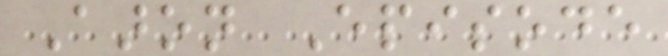Aaron Episode
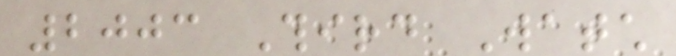2003 Third Watch
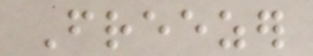Freezer
